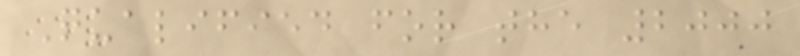Qualified for the 2000
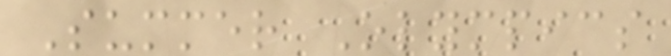Summer Olympics
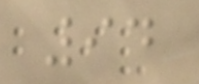94
